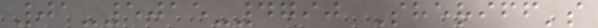01-5015-4790 Sheriff's
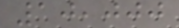10,000
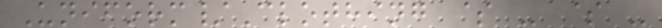Uniform/Clothing $ - $ -
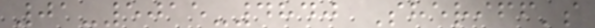01-5015-4840 Sheriff's
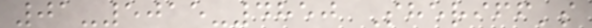01-5015-4850 Sheriff's
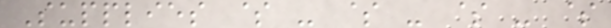Supplies $ - $ - $ - $
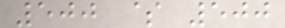500 $ 500
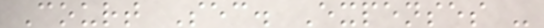Court Sec. Expenses -
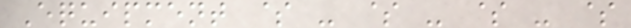Equipment $ - $ - $ - $
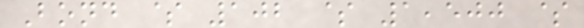Bond $ 102 $ 1,500 $
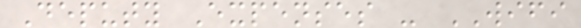Deputy Expenses - WIFI
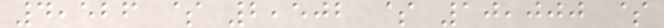4,526 $ 2,502 $ 10,000 $
